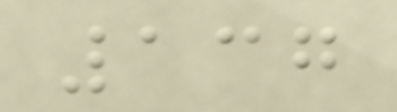137
